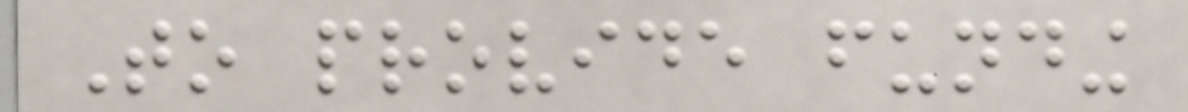To provide funding
